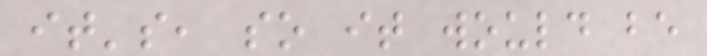it's, so it would be
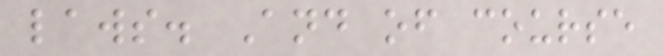laws. And of course
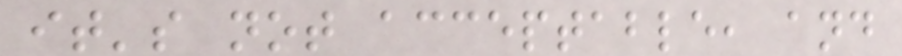it's not acceptable, and
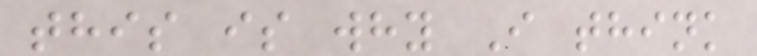this is why I think
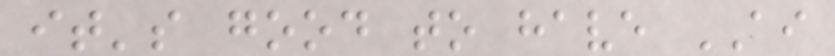it's good to have AI
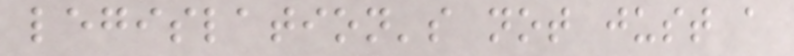legislation's not just a
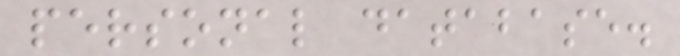personal database.
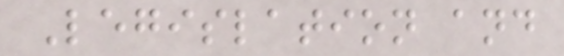Legislation and
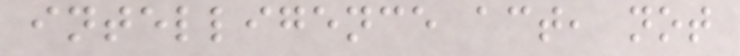intelligence act, not
